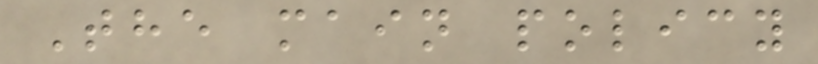The main policy
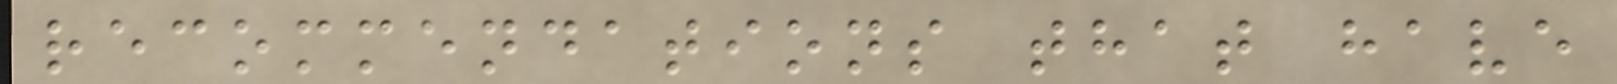recommendations that have
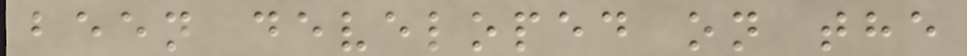been developed on the
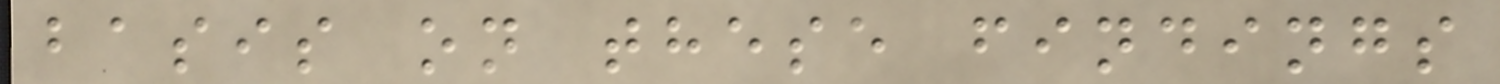basis on these findings
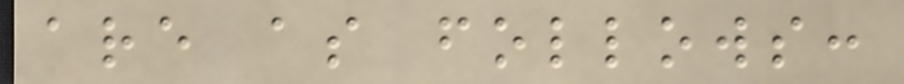are as follows:
